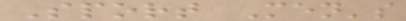Sport Men's
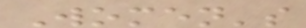Women's
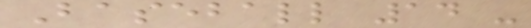Baseball 14 -
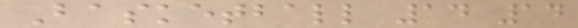Basketball 14 14
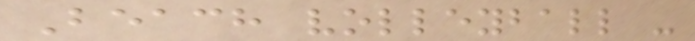Beach volleyball -
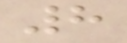8
